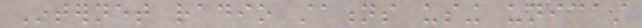Internet radio stations using unicast
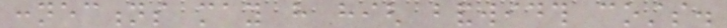connections may have high bandwidth costs.
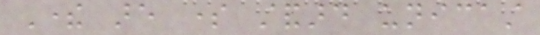There are some standard unicast
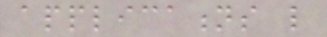applications like
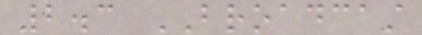2.3 BROADCAST
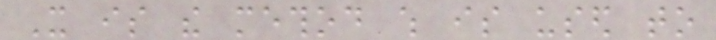It is the method which is used to
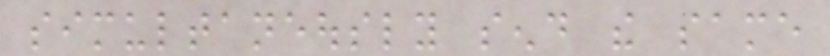simultaneously send the same
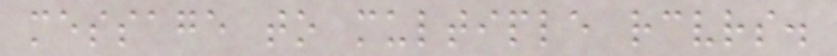message to multiple receivers.
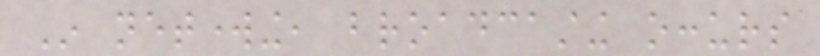In networking, broadcasting occurs
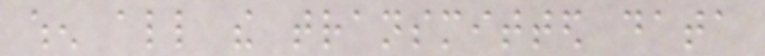when all the transmitted data
